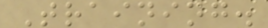Training.
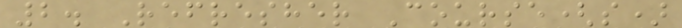2. Refresher Course(s)
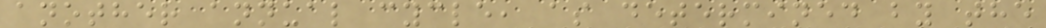another annual cycle, as determined by the
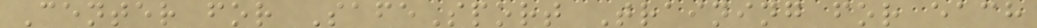Center for SafeSport Training for each
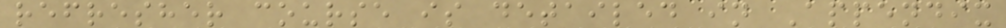refresher course is detailed in Appendix
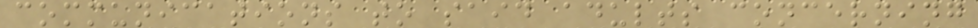communications to said adults concerning
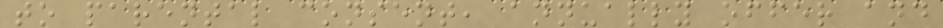to parental consent, annually offer and
